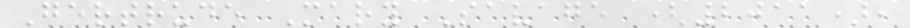Gertrude Mary Savage (2011),
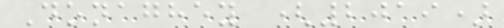Donaghey (2019)
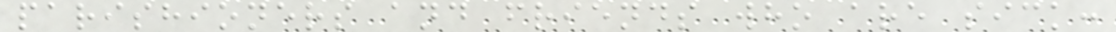parishioners and friends who are sick:
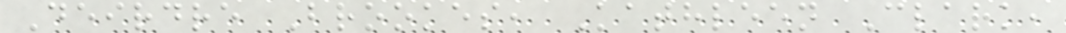Deirdre Brookes, Kathleen Clark,
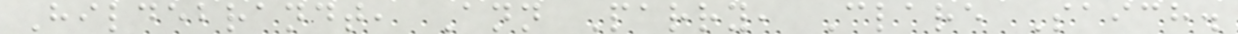Hildebrandt, Ann Parry, Clare Saich.
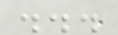...
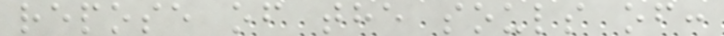repose of the souls of:
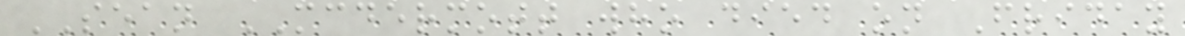SEAN MCDERMOTT who died on Friday
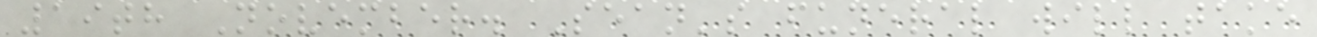19th November. Sean's funeral will take
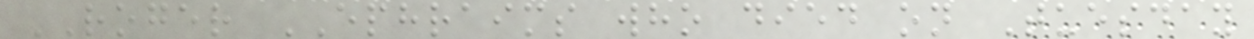ROGER EPHRAIMS who died on Tuesday
